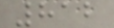812
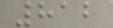812
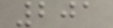201
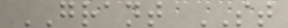GRANT ST
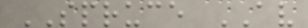SPRUCE AV
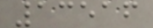13516
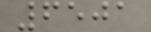6501
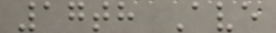17th Ave
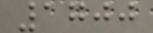1700
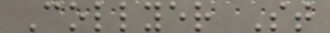Collyer St
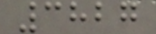3827
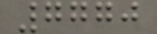7770
